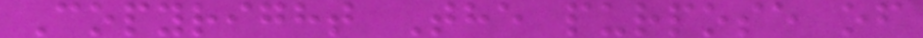Copyright The purpose of
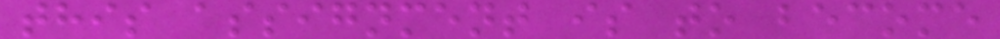this assignment is to become
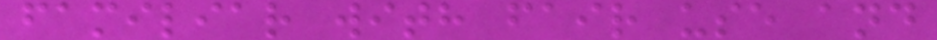familiar with fair use and
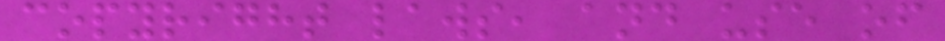copyright laws, and use of
